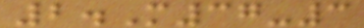2.M37-3
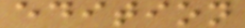edition
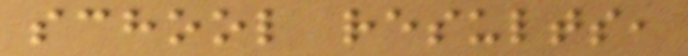school results,
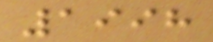1998
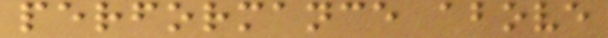performance above
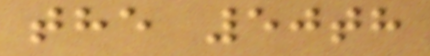the 50th
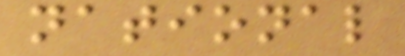national
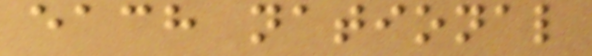each national
